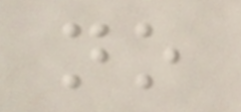no
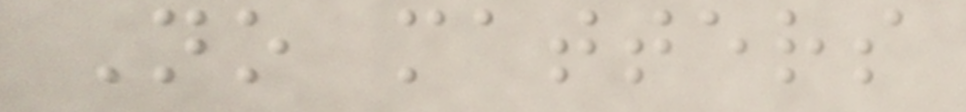No matters
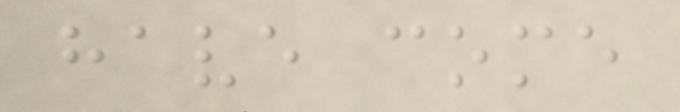have come
